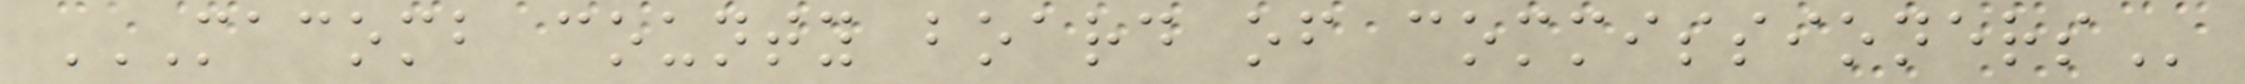MACOMB COUNTY BOARD OF COMMISSIONERS
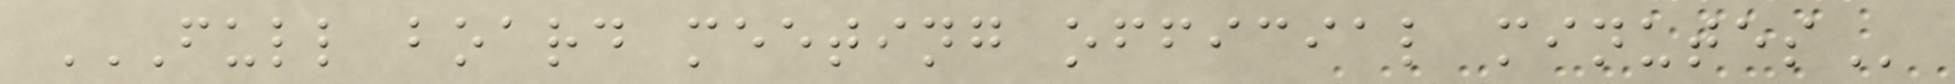FULL BOARD MEETING OFFICIAL MINUTES
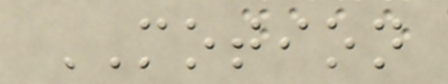MOTION
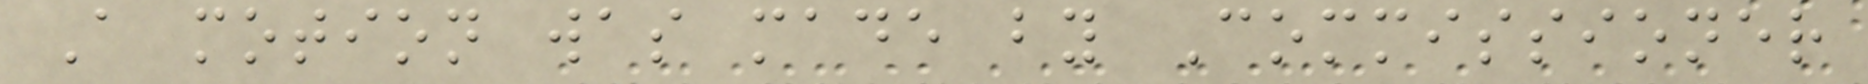A motion was made by Commissioner
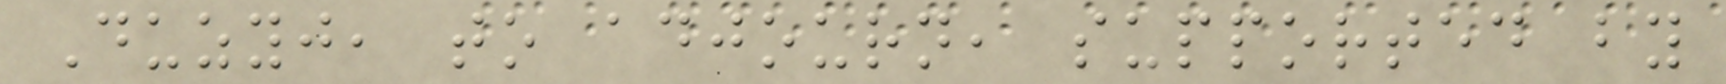Duzyj, to adjourn, supported by
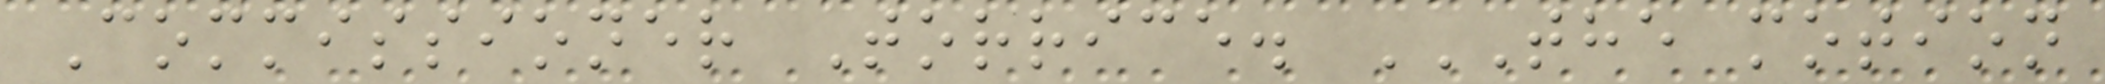Commissioner Torrice. THE MOTION
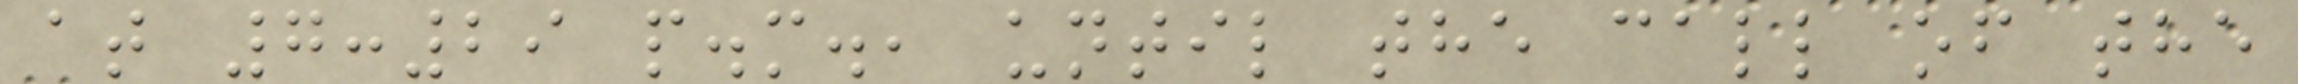at 7:29 p.m., until the call of the
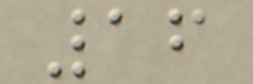16
